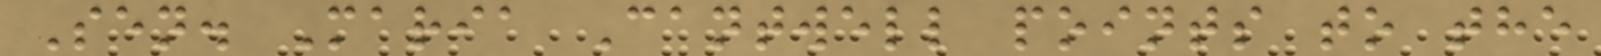Sen. Maria Cantwell points to the
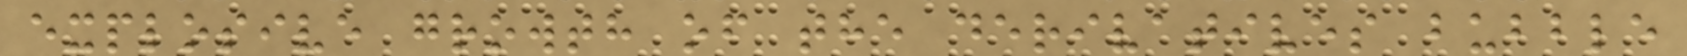explosive growth of the derivatives bubble
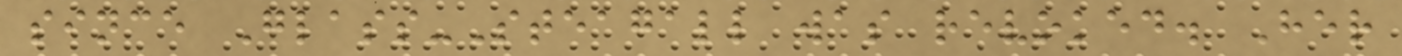since Glass-Steagall was revoked. Her
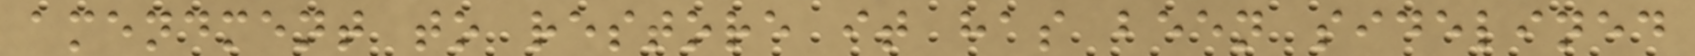amendment to restore it has been sidelined
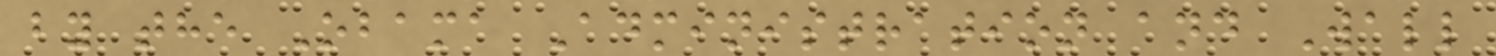by the Obama Administration and Wall
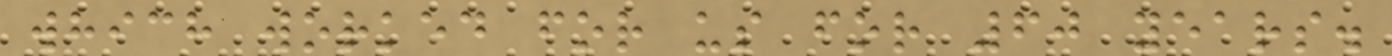which worked for us for 60 years.
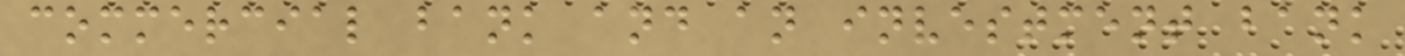commercial bank and an investment bank
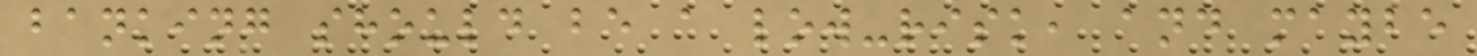banking should be a low-risk, and maybe
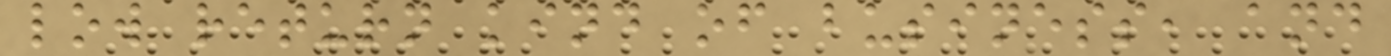low return kind of business, and
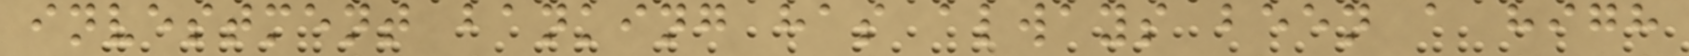investment banking has always been a high
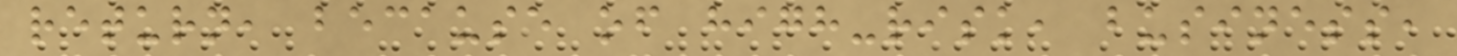return, because of high-risk, business,
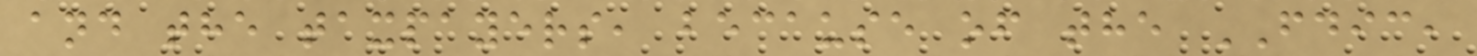and the taxpayers, because of the FDIC,
